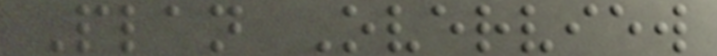Plan Overview
